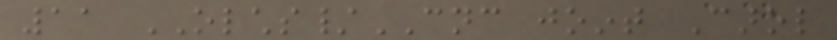11 OLCHS/CNC joint Carol
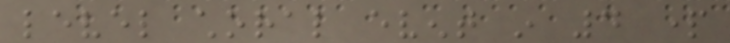level choral event in 4 part
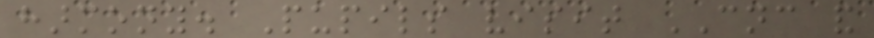harmony. Pupils visit CNC and
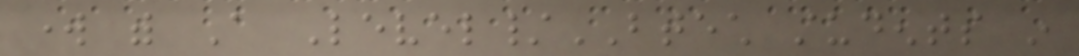work with A Level/BTECH students in
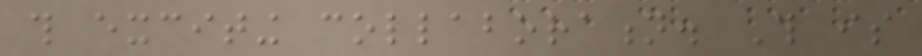this exciting collaboration. This is
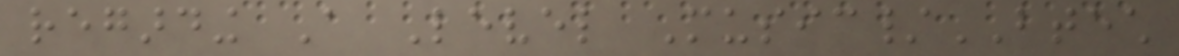regarding A Level Music/BTECH
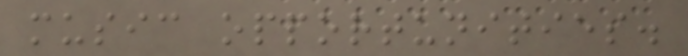music opportunities.
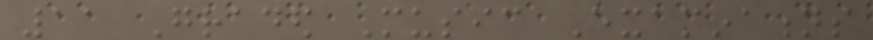11 Graded Music Examinations
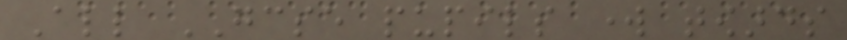All GCSE pupils work towards
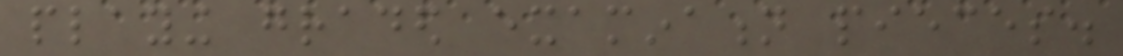playing graded examination pieces.
